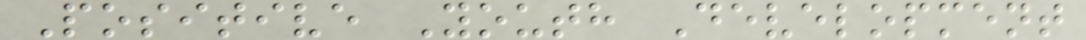Positive Youth Development
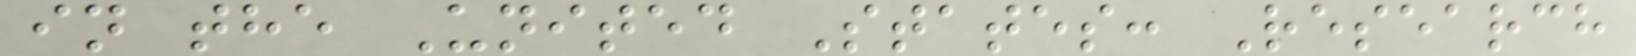in the United States: Research
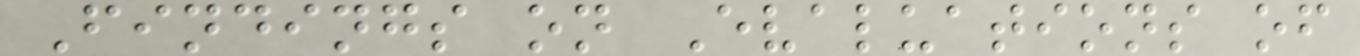Findings on Evaluations of
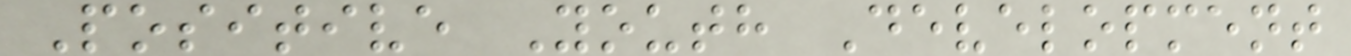Positive Youth Development
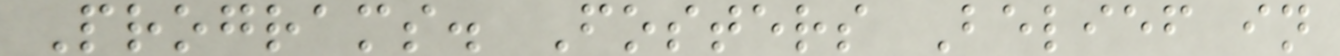Programs. Fosters Belief in
